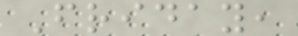Friday,
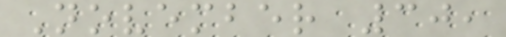November 30,
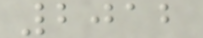2012
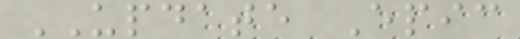UPDATE Epic
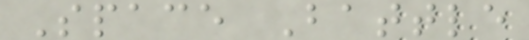Space Battle
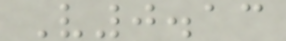V0.13
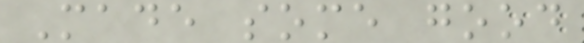Made some good
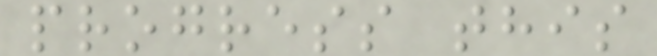progress this
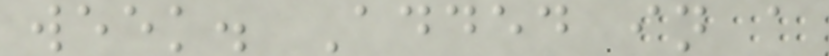week. Added in a
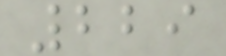229
